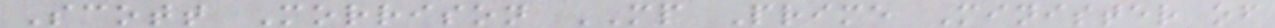Scott Morrison MP Prime Minister of
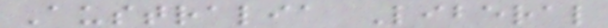Australia Liberal
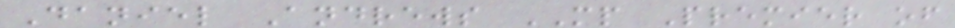Daniel Andrews MP Premier of
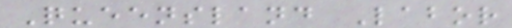Queensland Labor
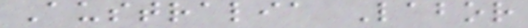Australia Labor
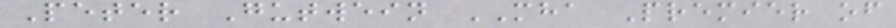Peter Gutwein MHA Premier of
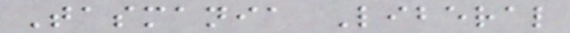Tasmania Liberal
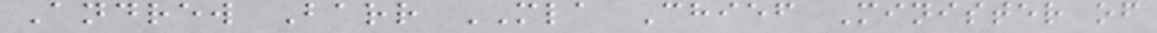Andrew Barr MLA Chief Minister of
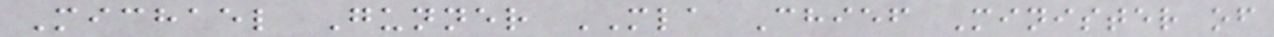Michael Gunner MLA Chief Minister of
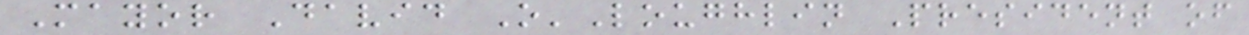Mayor David O'Loughlin President of
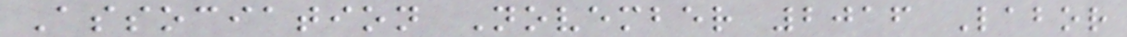Association November 2016 Labor
